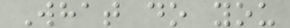What do you
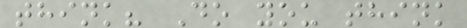think? Do you think
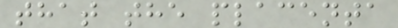that the placenta
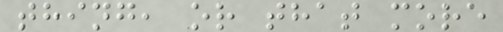thing, or that more
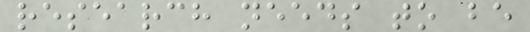research needs to be
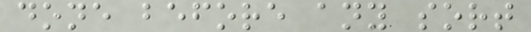done before any sort
